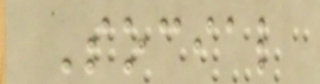Social
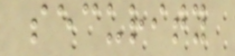security
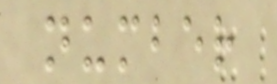number
